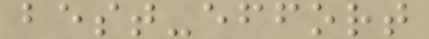best-effort
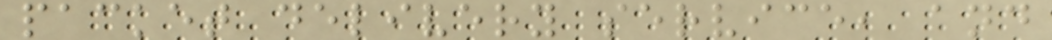packet delivery service, and
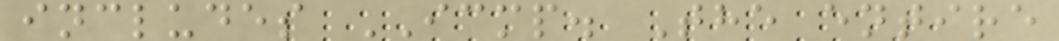includes ICMP. The entire
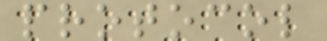protocol
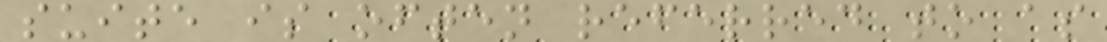suite is often referred to as
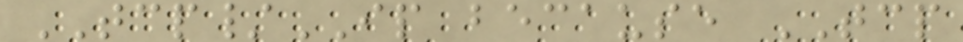TCP/IP because TCP
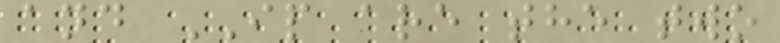and IP are the two
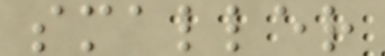smaller
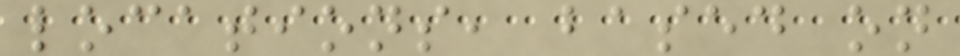locations, based on
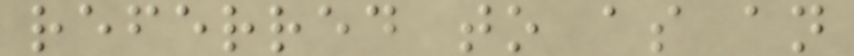referred to as an
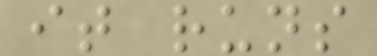it runs
